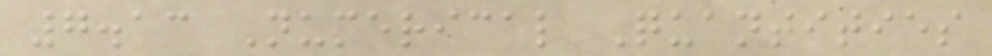7.13 Numerical Quantities
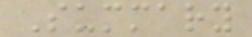Summary
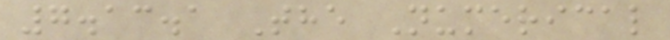7.13.1 The Numerical
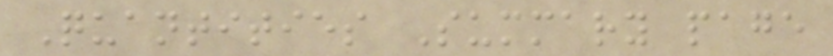Quantities Summary page
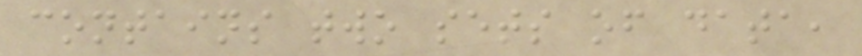contains two sets of data,
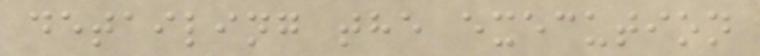detailing the execution
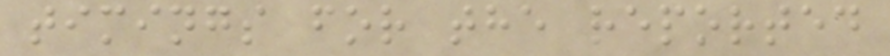timings for the reported
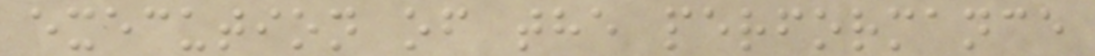execution of the performance
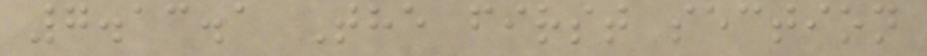7.13.1 The first section
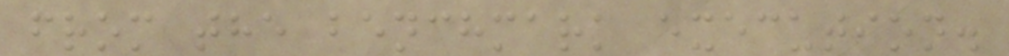from the benchmark execution.
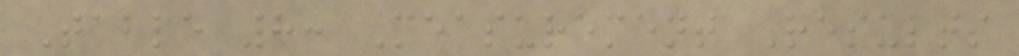Table 8: Measurement Results
